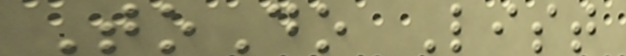ToDo List
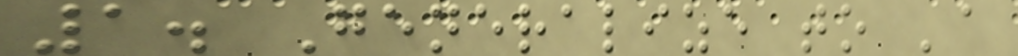1. Generalize to 'a
